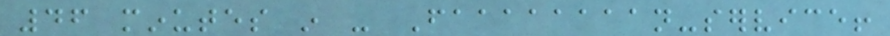46 minutes in - Faaaaaaaan-service!
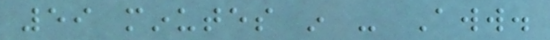59 minutes in - Aww.
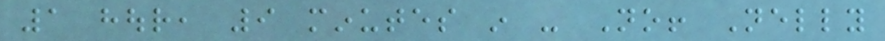1 hour, 9 minutes in - No! Nelly
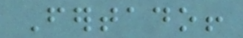Fertado!
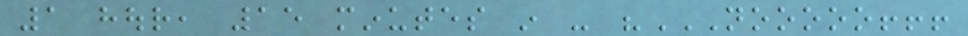1 hour, 15 minutes in - "NOOOOO!!!
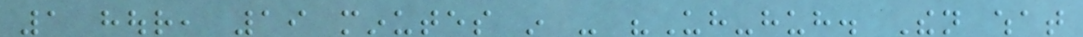1 hour, 19 minutes in - "Uh-huh. Then what
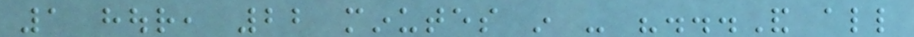1 hour, 22 minutes in - "...And all
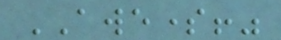AWESOME!"
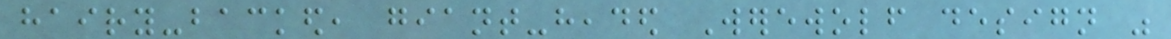hairy-backed, giant-headed Werewolf design was
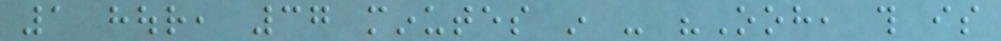1 hour, 37 minutes in - "Ooh, this is
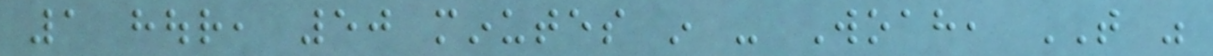1 hour, 50 minutes in - Woah, THAT was
